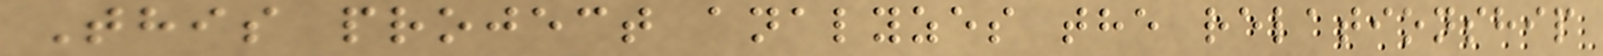This project analyzes the relationship
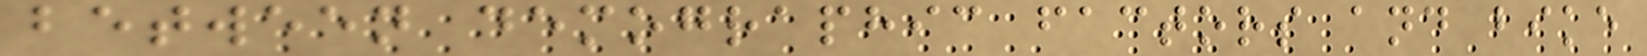between demographic factors and bike
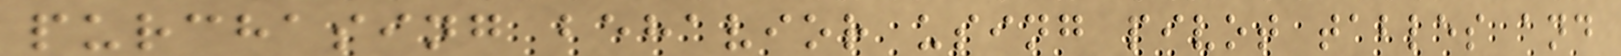purchasing behavior using pivot tables and
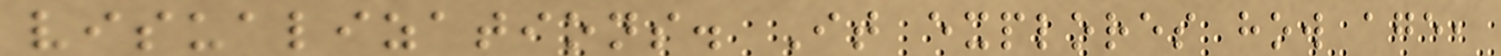visualizations. It explores how age,
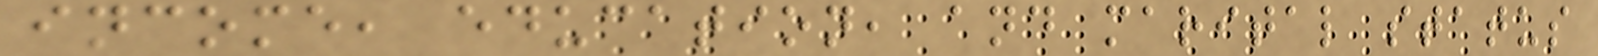income, education, and marital status
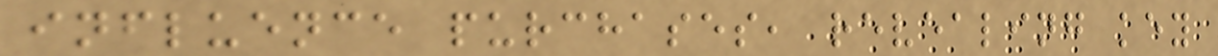influence purchases, revealing key
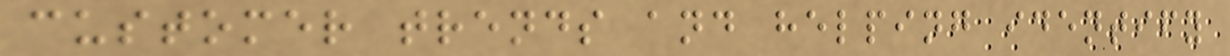customer trends and helping identify
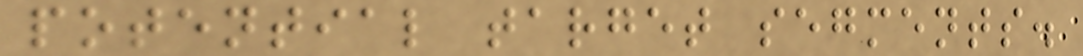potential target segments.
